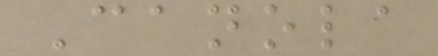Canola
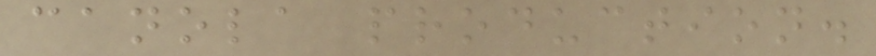canola production.
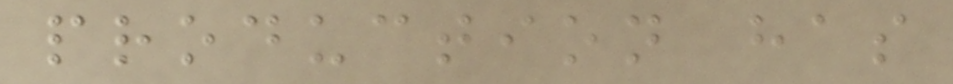production has
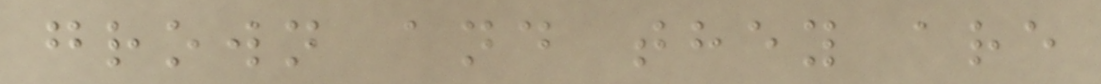grown and they are
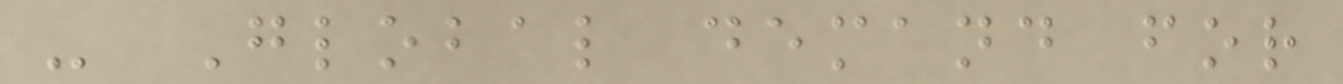- Global demand for
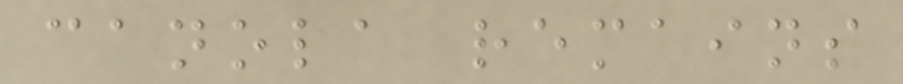canola remains
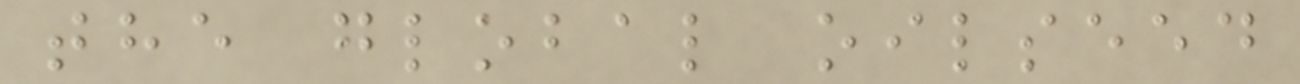the global oilseed
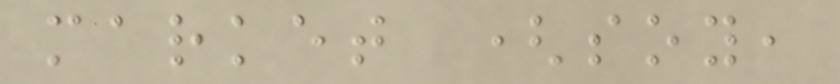market (soy,
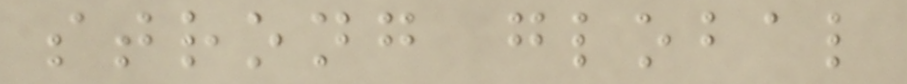strong global
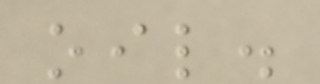oil.
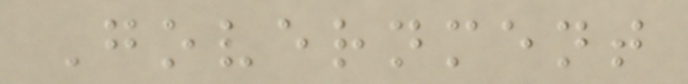Government
